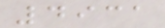4931
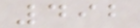492
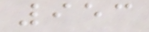953
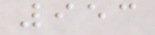953
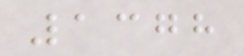1378
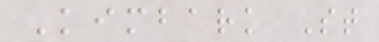Kimbark St
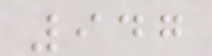947
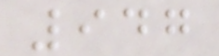947
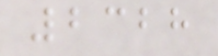2328
